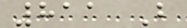811 B
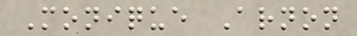Monique Arnon
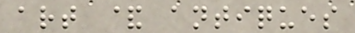art & antiques
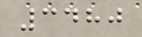3480
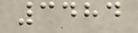3484
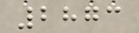2873
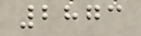2873
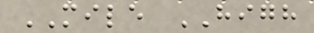MILE HIGH
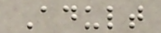Adult
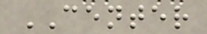CENTER
